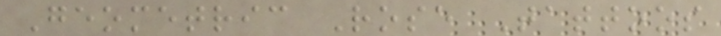Geometric Rose Tattoos
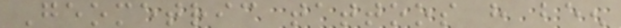Geometric tattoos have been
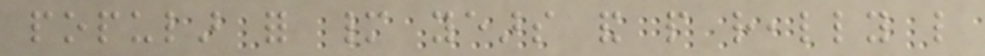popular for many years and people really like
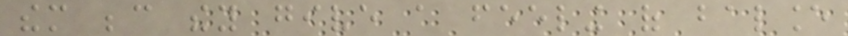them because they give a feeling of balance
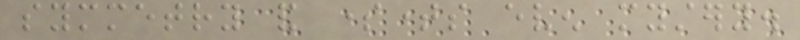symmetry and sometimes even mystery.
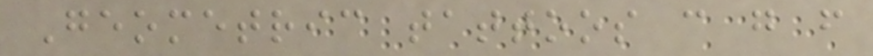Geometric tattoos can go from
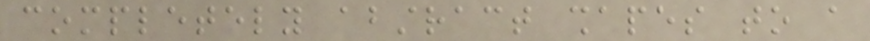completely abstract shapes to a
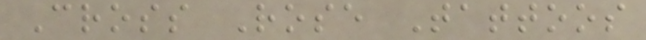Cross Rose Tattoos
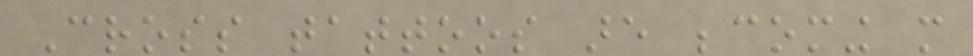Cross tattoos are becoming more
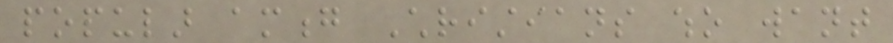popular among Christians who want
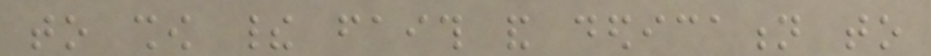to show their faith and dedication to
